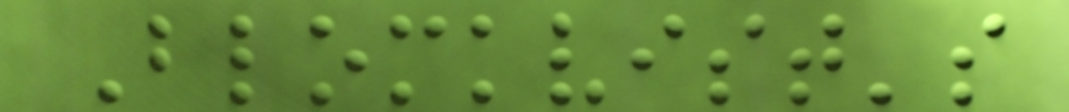Blomkvist's
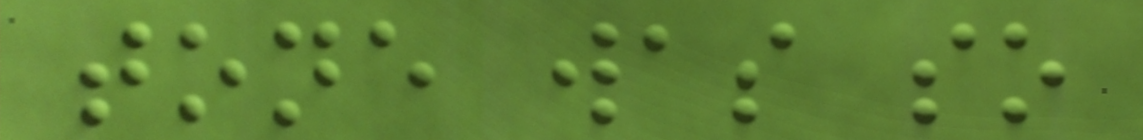tone was so
